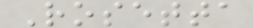Rosetta
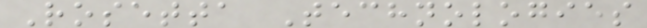Rosetta Technologies
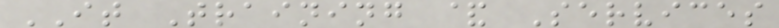IT Training & Services
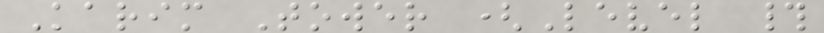Karim Tower (Level #
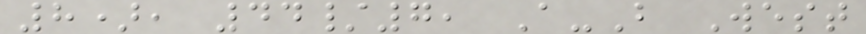8), 44/7, A-B West
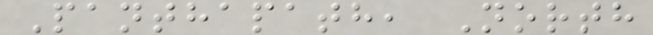Panthapath, North
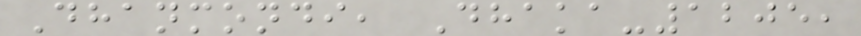Dhanmondi, Dhaka-1205,
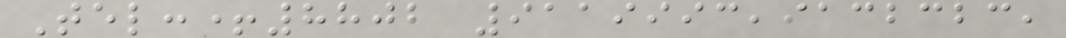Tel:+8802 9119993,9132323,
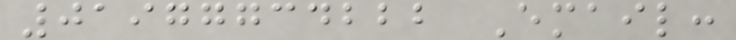01977734222 Email:
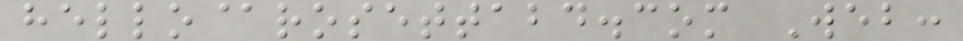hello@rosettabd.com Web:
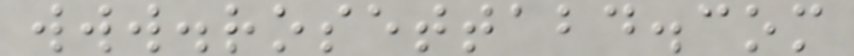www.rosettabd.com
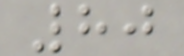80
